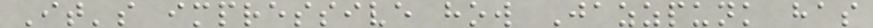It's impressive how Jazzpunk has
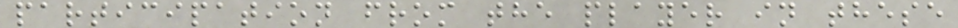participation from the player in these
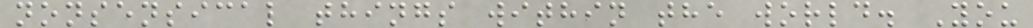nonsensical things within the world. You
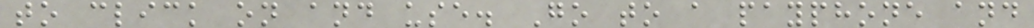to click on and use. Go to a payphone and
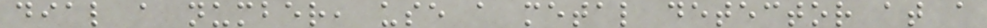dial a number, use a metal detector at a
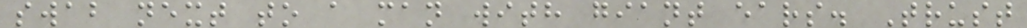swab next to a man with giant ears. Trust
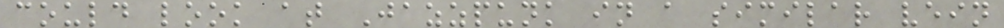could look at Jazzpunk in a similar vein
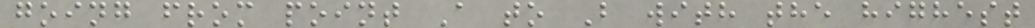going from point A to B with the highest
